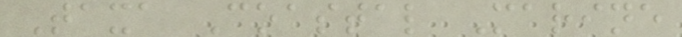Taxa Coastal Marine
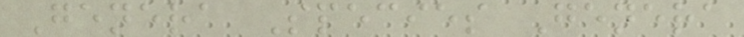Genera Species Genera
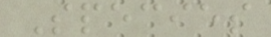Species
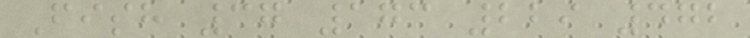Fish 37 173 229 472
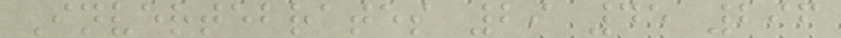Invertebrates 29 45 296
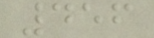456
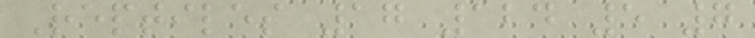Reptiles 17 124 5 7
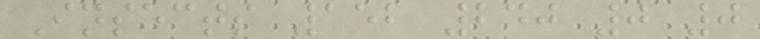Insects 152 240 0 0
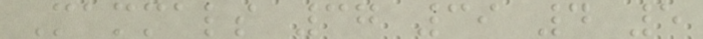Mammals 37 39 4 5
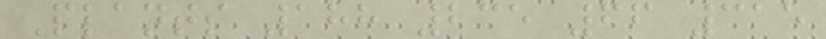Plants 188 235 66 315
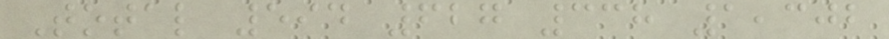Total 594 627 338 1,302
